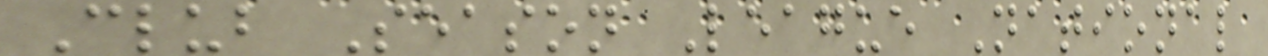Club Season League National
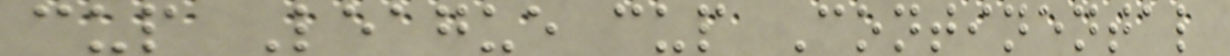cup League cup Continental
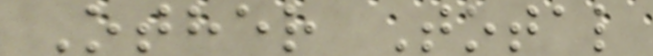Other Total
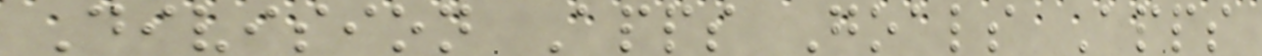Division Apps Goals Apps
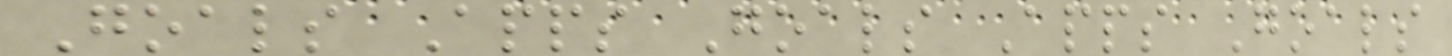Goals Apps Goals Apps Goals
